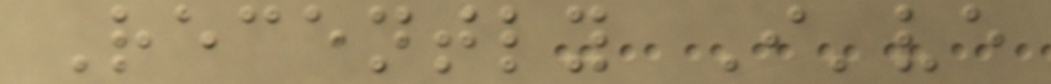Recently I've
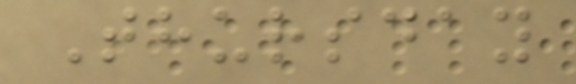Thursday
